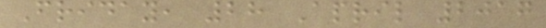Friday, 28 April 2017
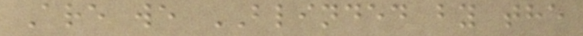Are we BLINDED by the
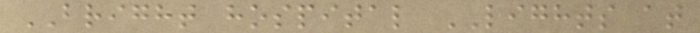BRIGHT hospital LIGHTS at
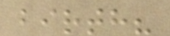birth?
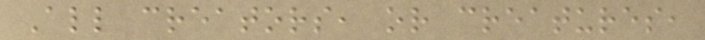All creators, or creatures,
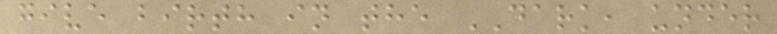give birth in the DARK, under
